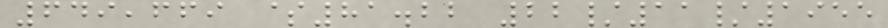649,669 $81.22 22/11/1955
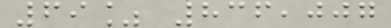69% 836,007
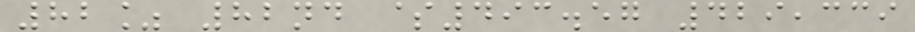82% 82nd $493.57 429,339
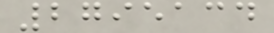2795134
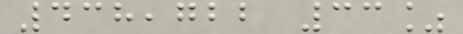438,722 33%
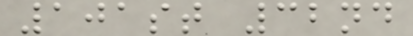101st 32nd
